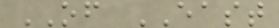OF EAST
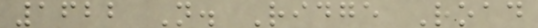1622 N. Ridge Road
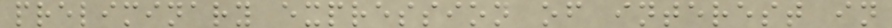preliminary expression of interest in
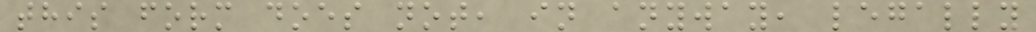this form does not, in anyway, legally
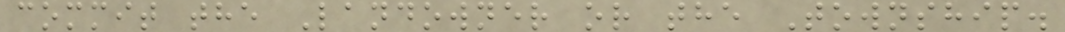commit the Landowner or the Township.
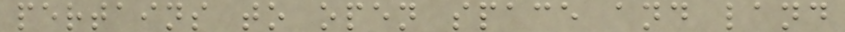pertains to open space and land
